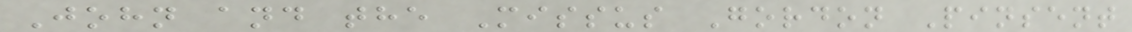John and the Missus Gordon Pinsent
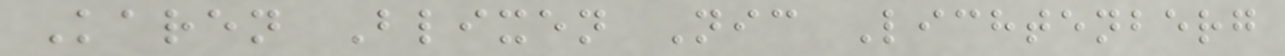Karen Blixen Nic Lichtenberg
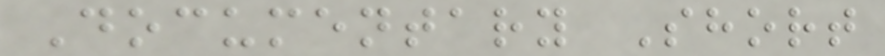Documentary Short
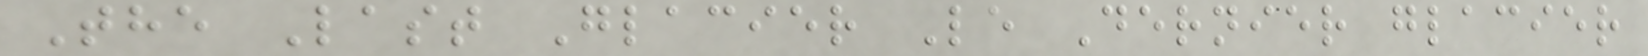The Last Glacier Le Dernier glacier
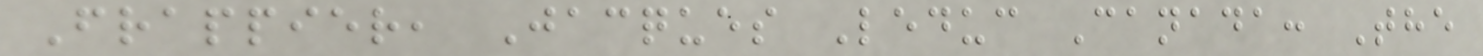Frappier, Jacques Leduc Canada: The
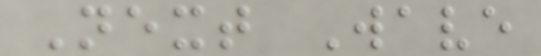Next Wave
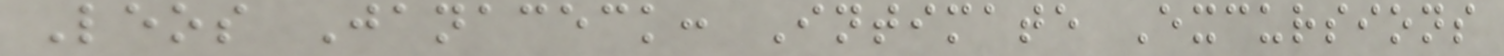Leos Janaceck: Intimate Excursions
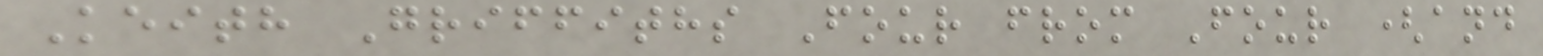Keith Griffiths Four from Four (and
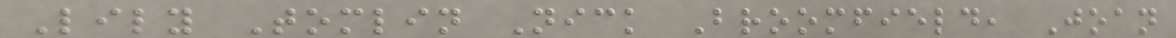Lily Tomlin Nick Broomfield, Joan
